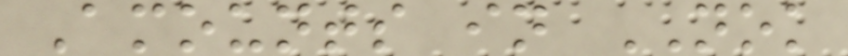Amounts in NOK
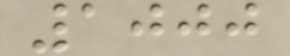1000
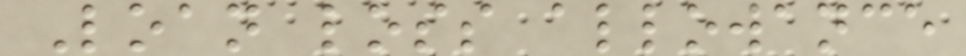Loan loss allowance
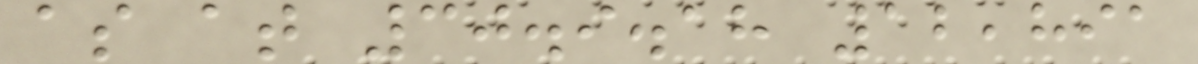as at 30.9.18 12,891
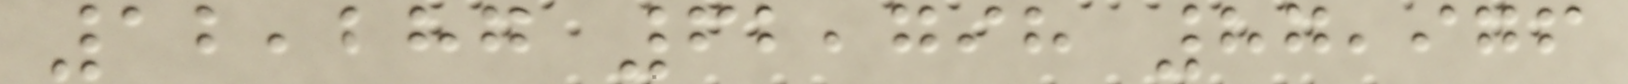12,287 62,798 87,976
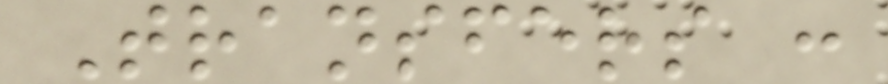Transfers :
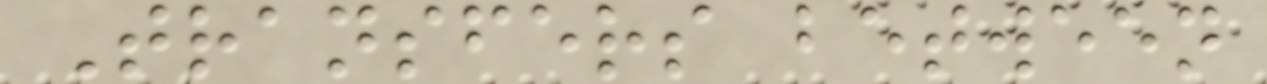Transfers between
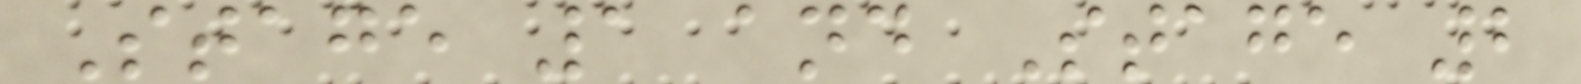Stage 1 and Stage 2
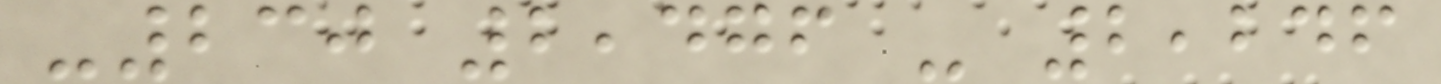-230 2,476 - 2,246
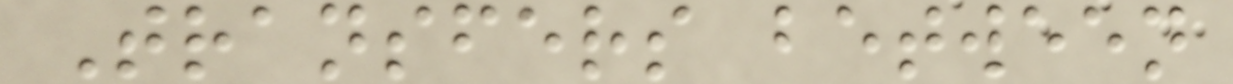Transfers between
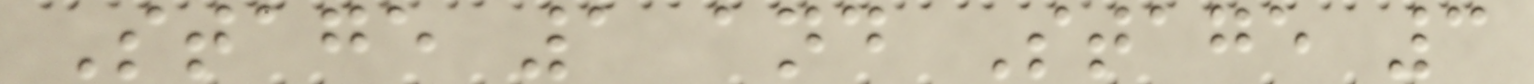Stage 1 and Stage 3
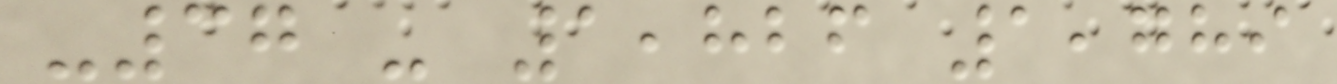-37 - 1,826 1,789
